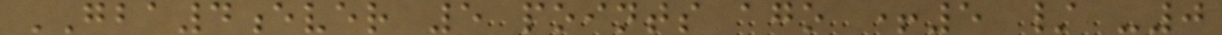GBA4ever 5 points ago +5 / -0
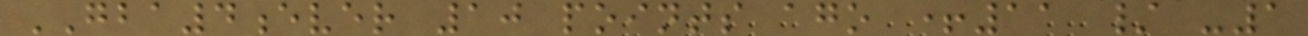GBA4ever 10 points ago +11 / -1
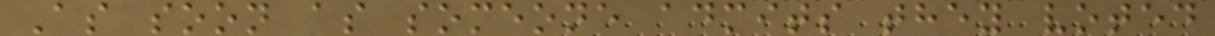As soon as someone admits they voted
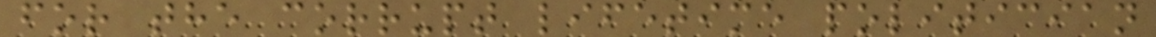for the corrupt lifetime politician
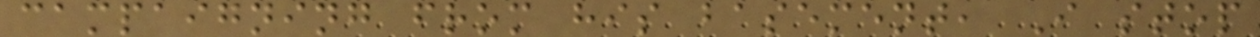campaigning from his basement, I stop
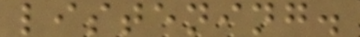listening.
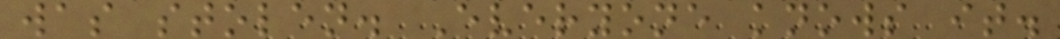was stolen. Everyone knows it.
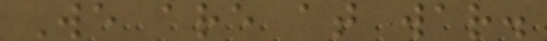We are at war.
